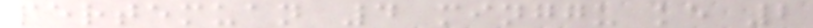pertemuan 4 minggu ke 2
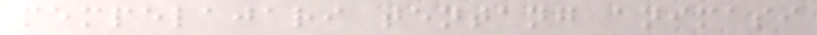mempelajari tentang animasi
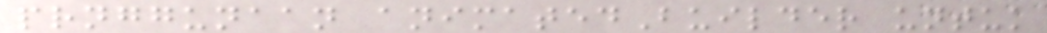prnggunaan animatedBuilder untuk
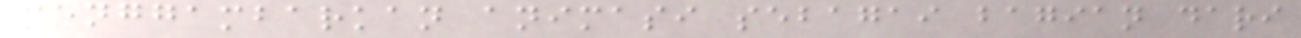menggambarkan animasi sebagai bagian dari
